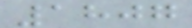1807
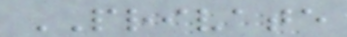PRIVATE
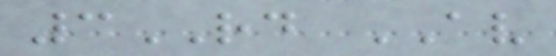3RD AV
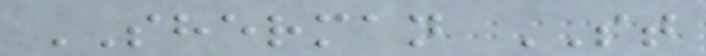SHERMAN ST
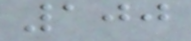100
